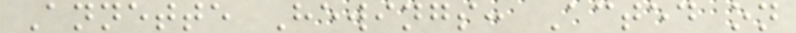Annette Hewings: Acted on
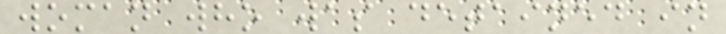woman who was detained in
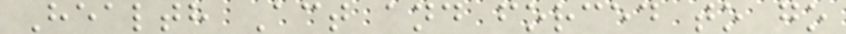Health Act and forced to go
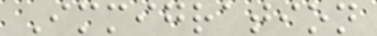Immigration
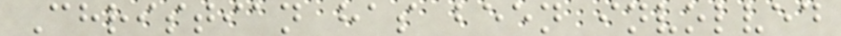Christian has been involved
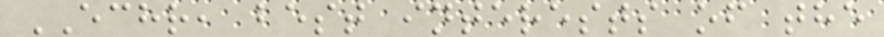ECHR, best interests of the
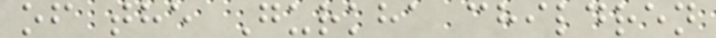of the Gurkha children
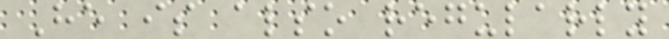He is also regularly
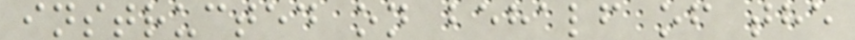instructed on behalf of the
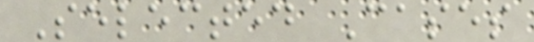Selected Cases
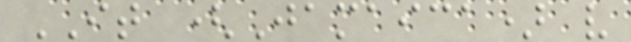IT (Jamaica) v
